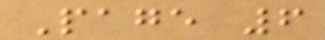Page 6
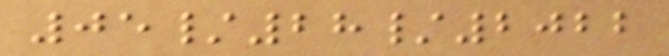05/28/2022
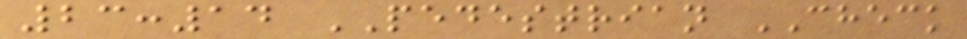23:14 PEDESTRIAN CHECK
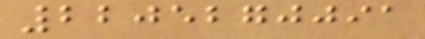2205270091
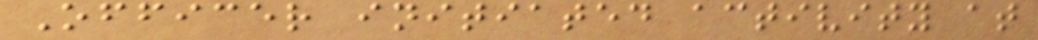Officer initiated activity at
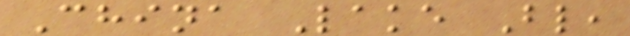China Lake Bl,
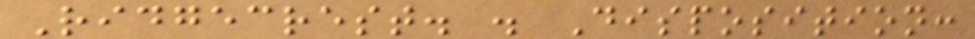Ridgecrest. . Disposition:
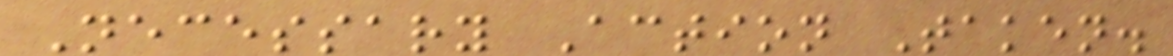Necessary Action Taken.
